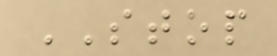STOP
